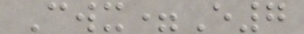Cwx=E7
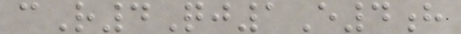cR4Qj1E4h
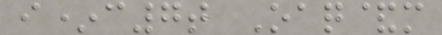i*c7t Oaq&m
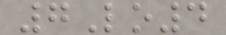7Lo4
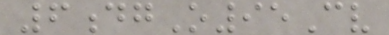6dgO95Cv
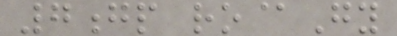7gp ro@Gy
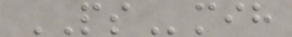PSmih
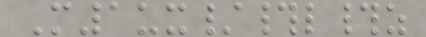M1ux/#l#z
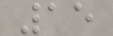15
